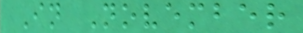In November
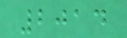2014
